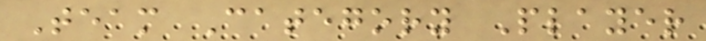Team Category Player
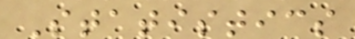Statistics
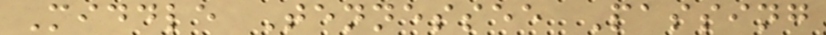Middle Tennessee Passing
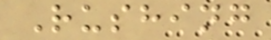Rushing
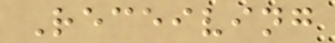Receiving
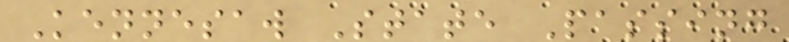Kennesaw State Passing
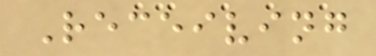Receiving
